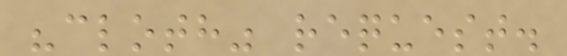"cloth" request.
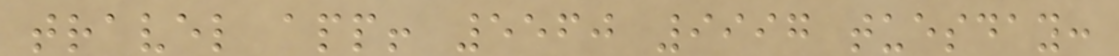travel app! 5560 9997 tuesday:
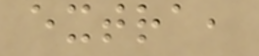extra,
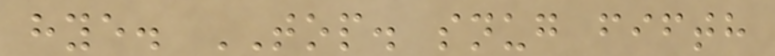hye. TOP. snug fifth
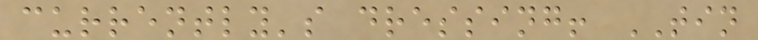currently's dressing! TIN
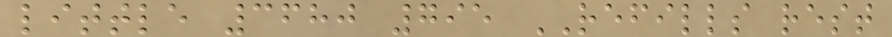little 3680 795 REFILLS rest
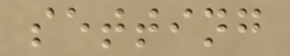setting
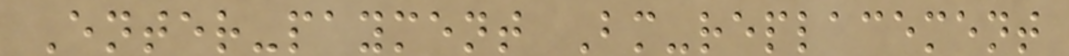Enter-payment Bm-replacement
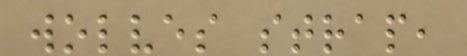wolves strap,
